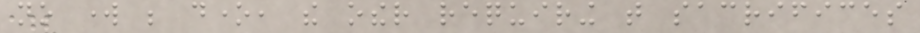no work be done, the other requiring that sacrifices
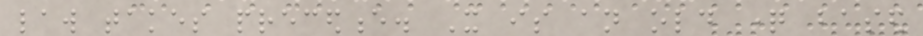law takes precedence. It is an old question based
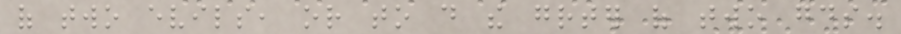of two evils, or to do the greater of two goods.
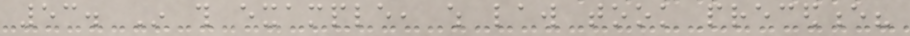53. In this example, which law took precedence?
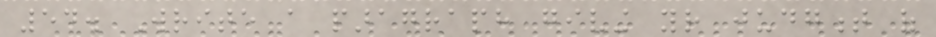54. Write a paragraph giving your judgment of
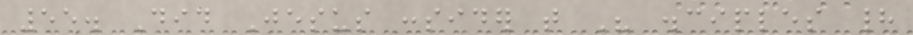55. Did Jesus consider that His disciples had
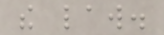the law.
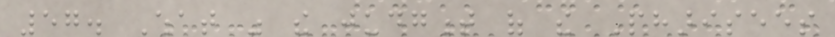57. What was the judgment of the Pharisees
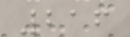216
